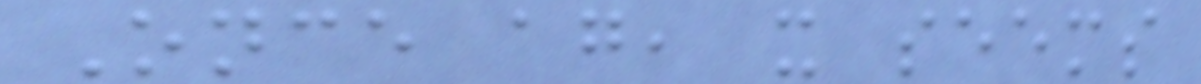Once again, it seems
